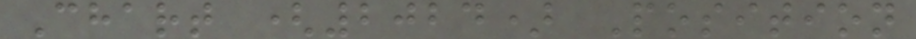Chart (2024) Position
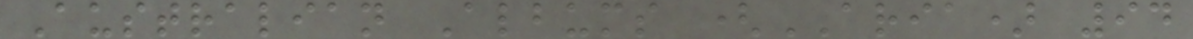Australian Albums (ARIA) 94
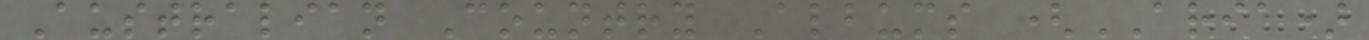Australian Country Albums (ARIA)
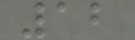12
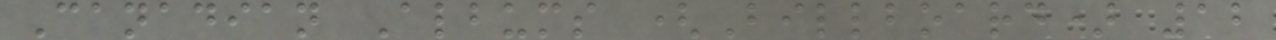Canadian Albums (Billboard) 12
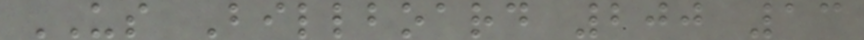US Billboard 200 13
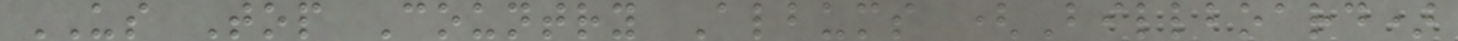US Top Country Albums (Billboard)
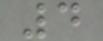4
